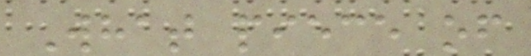What piece of
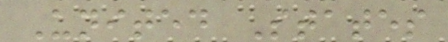United States
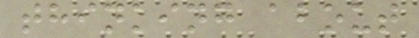thinking about
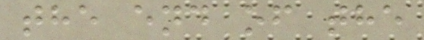the end of the
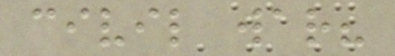civil war?
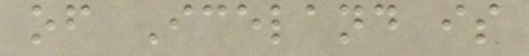of Iceland is
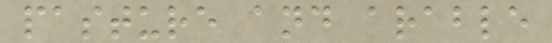pasture and arable
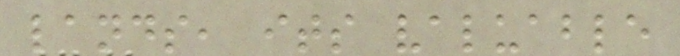lands, its valuable
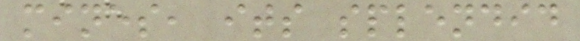mines, its splendid
